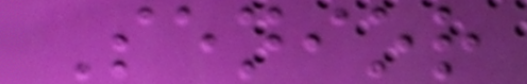Senior
